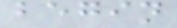begin
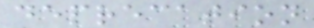deprecation
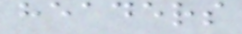headers
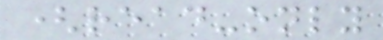(read-only
